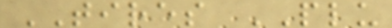TIRES PLU
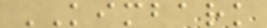KIMBARK
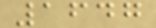1647
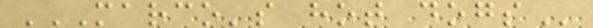MARCO'S HOT DOGS
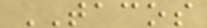TACOS
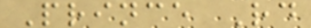Prince Rd
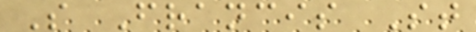S Francis St
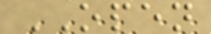OPEN
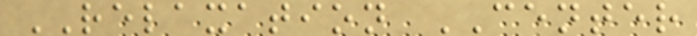RELAXATION CENTER
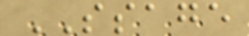SSAGE
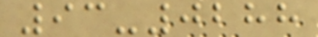93-0288
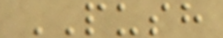PUSH
